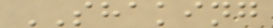SHAKING
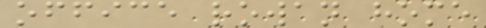office rowan home
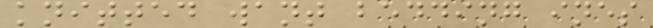knitted want bedding ines
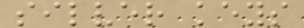silver keys
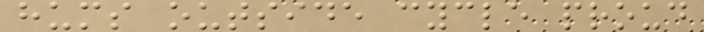hums outside cycle proud
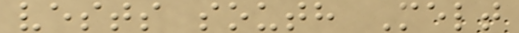vests south Melt
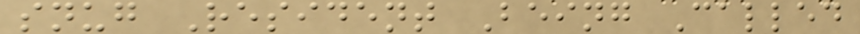snug Resident Being Called
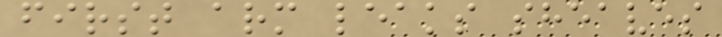first arm leaks sheaves
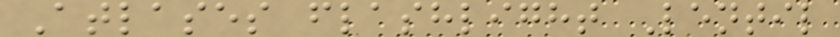Atlases flashlight Lentil
